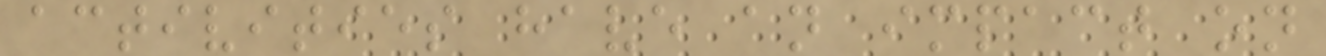activities have an impact on
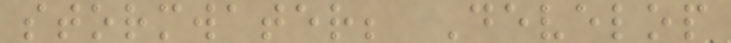stormwater; Develop
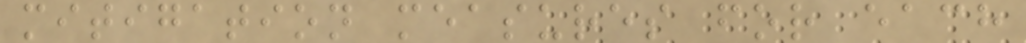mitigation measures for each
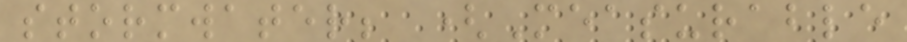stormwater; (Measurable
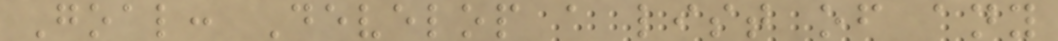Goal: Develop a list of any
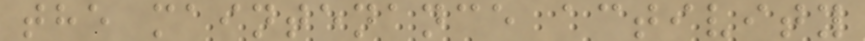the maintenance activity
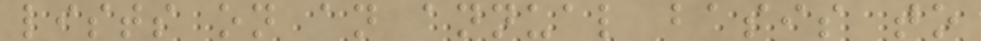lists on an annual basis to
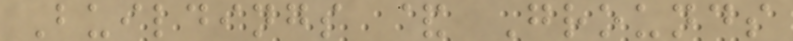Buildings & Grounds
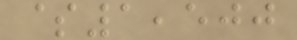$1,500
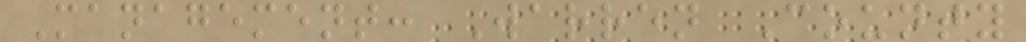Management: Warren County
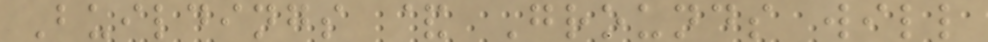Buildings & Grounds will
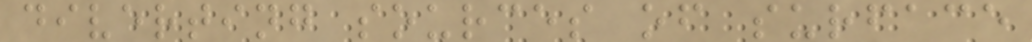diverting sources of surface
